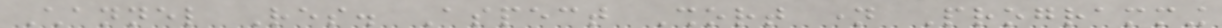Channel Res. Aspect Short name Programming
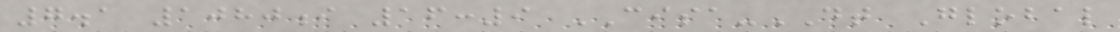7.1 1080i 16:9 CISA-DT Global
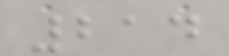214
